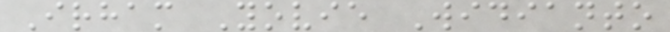Irham Yovie Widianto
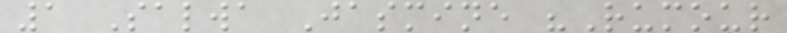1 Salwa Jasmine "Rumour
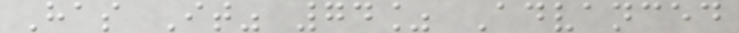Has It" 74% Advanced
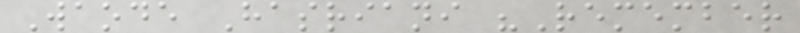Waode Hasriani "Remember
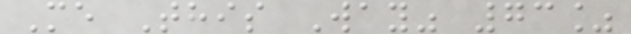Me This Way" 73%
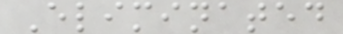Eliminated
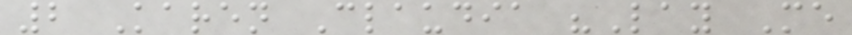2 Karen Claudia "Lay Me
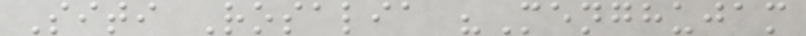Siti Rosalia "Menghujam
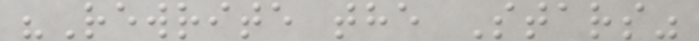"Rewrite the Stars"
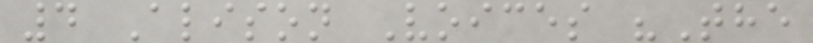4 Alison Voices "The
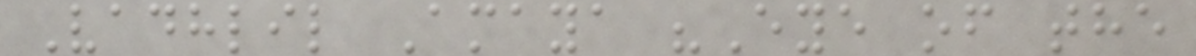Vadhlil Amaya "Eye of the
